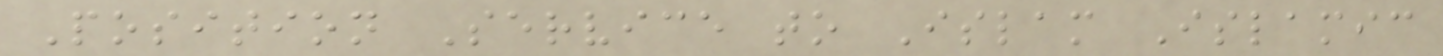Position Service to Islam Islamic
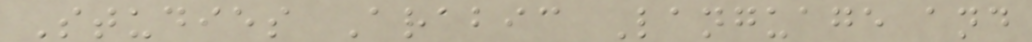Studies Arabic Language and
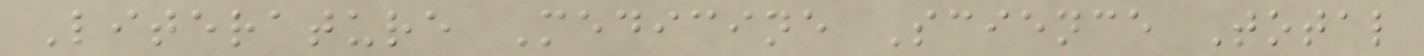Literature Medicine Science Total
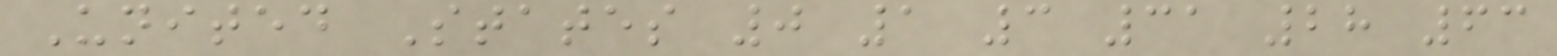United States 0 1 3 31 28 63
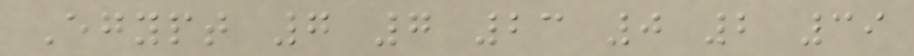Egypt 7 7 23 0 2 39
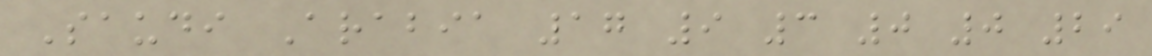Saudi Arabia 17 9 3 0 0 29
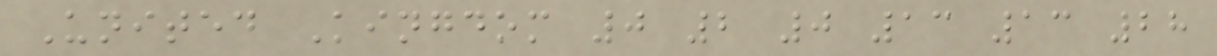United Kingdom 0 2 0 13 13 28
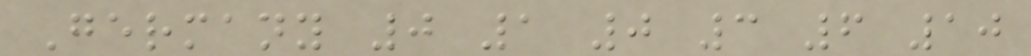Germany 0 1 0 3 6 10
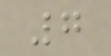7
